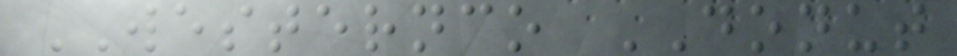WESTERNCO DONUT
